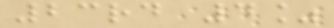23rd 4%
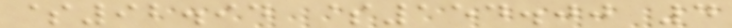$92.94 $154.00 4
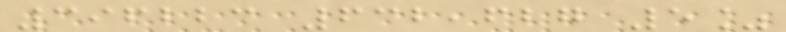396223 632,627 5%
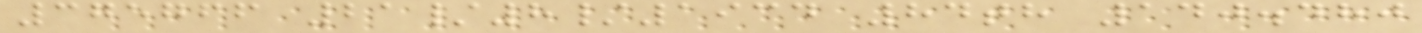375766 21/8/1934 84th 140.480
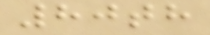80th
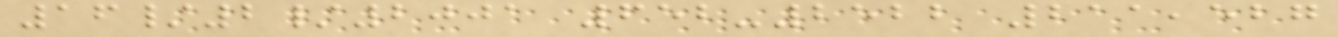16/2/2001 652-2522 211,527
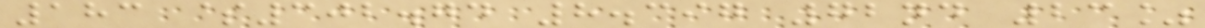183 $302.74 8.397 72nd 23%
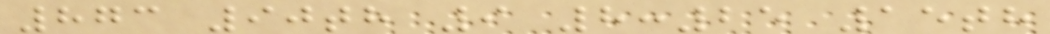873 90th 9 8:25 15th
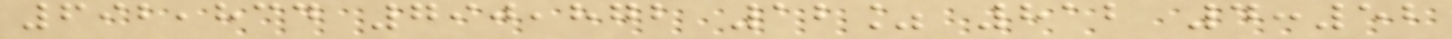692,834 790,872 12% 812 4:52
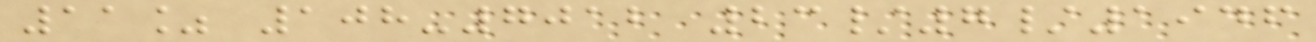11% 108-7012 23/7/1946
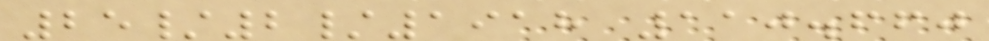25/2/1918 110.660
